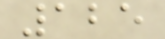125
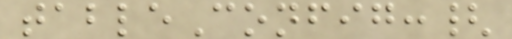tableConfig:{
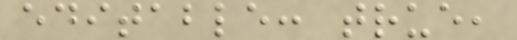editable: true,
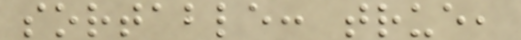sortable: true,
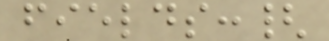fields:{
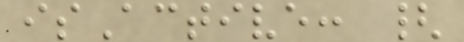isActive: {
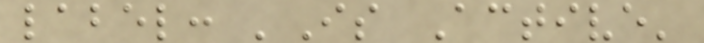label: 'Is Active'
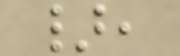},
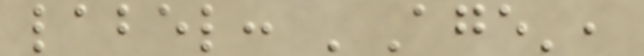label: 'Age',
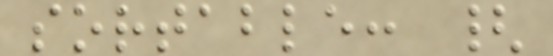sortable: {
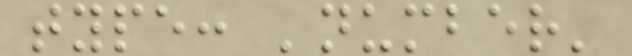type: 'number'
